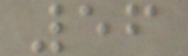56
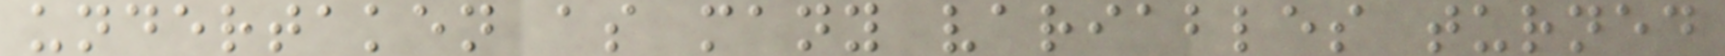undertaken as many variables turned
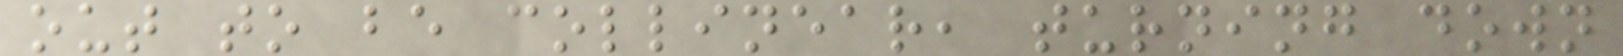out to be collinear, turning down
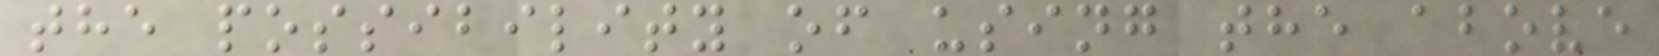the possibility of using the above
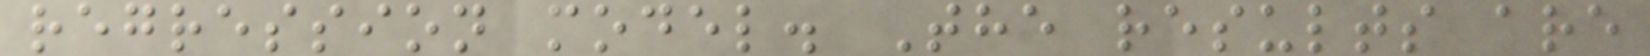regression model. The results are
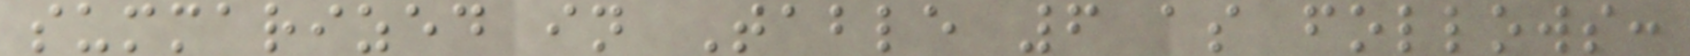summarized in Table 6 as follows:
